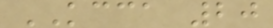KCCA 20
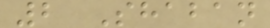2 Shaban
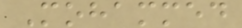Mohammed
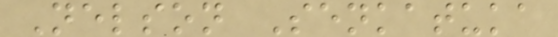Nelson Senkatuka
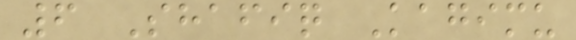6 Shafiq Kagimu
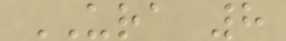URA 8
